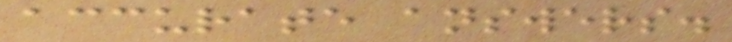accurate answers.
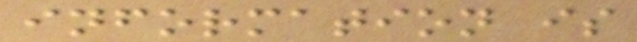information is
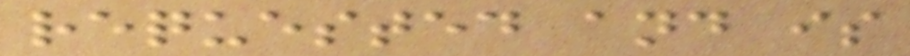requested and is
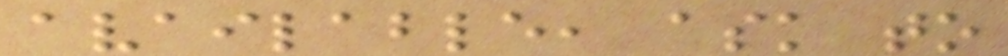available, ask to
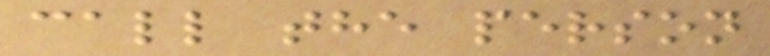call the person
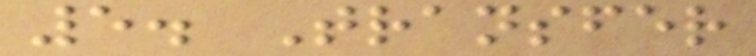5. Transfer
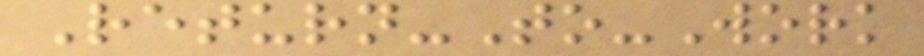Return-To-Work
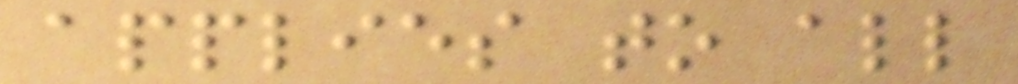applies to all
